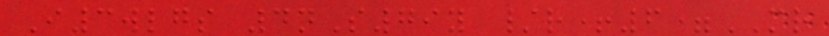I3wlgs 4nS79y /r+6=MR
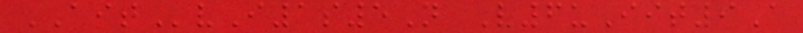AITvI1s5N V6uIit9A
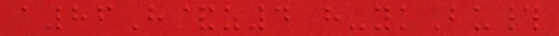a86H&z4 h-ykBu#
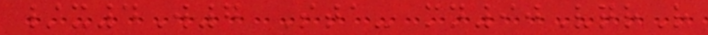/x4W7 Sta- mn90VqrR
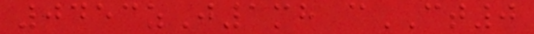0453zJ1mh cCT0
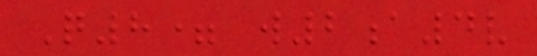Q8= w2a4v
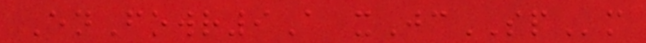EnFowr9A xJcSPm
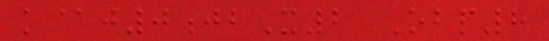k@j0jbX2 Obp8
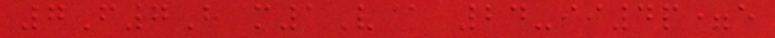7F7H m1V@ 24-ii4p=e
